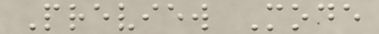Preview Mode
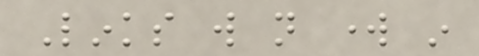Links will not work in
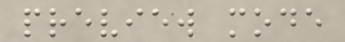preview mode
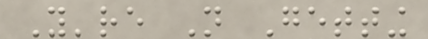You're Not Getting
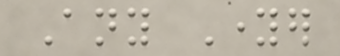Any Younger
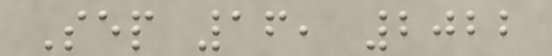Sep 16, 2022
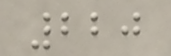220
